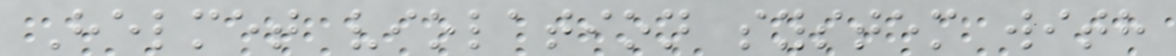Helmet violation system with
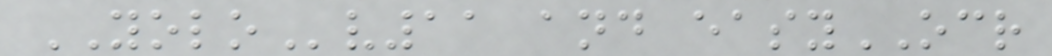YOLOv11 and easyOCR
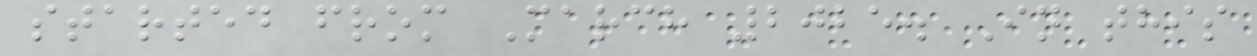started from March 2025. In this
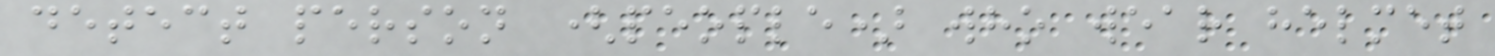detect person (people) who wear helmet
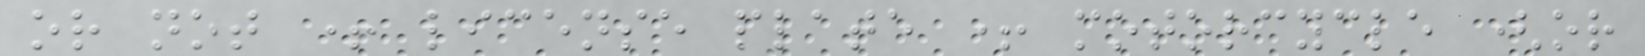or not + license plate + motorcycle (or
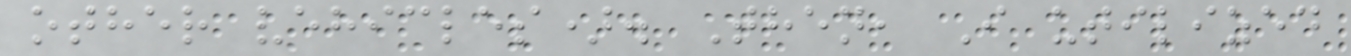other vehicles). Then, I utilized
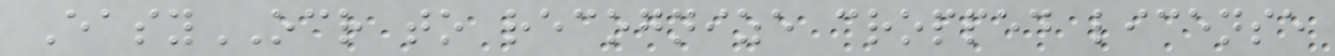EasyOCR to recognize cropped license
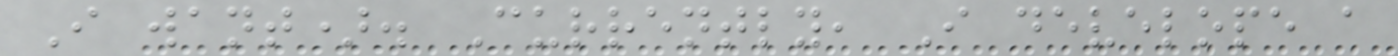I want). Currently, I develope a
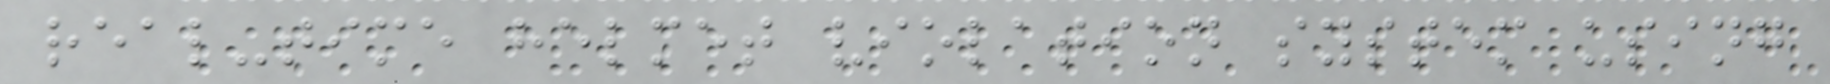real-time helmet violation system using
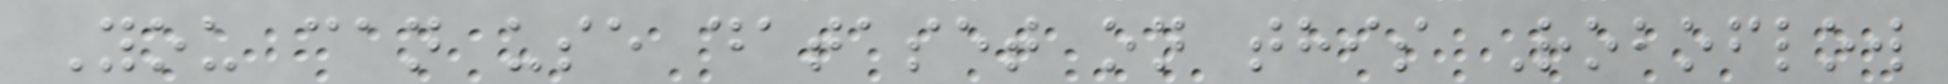You can use dataset on this Roboflow
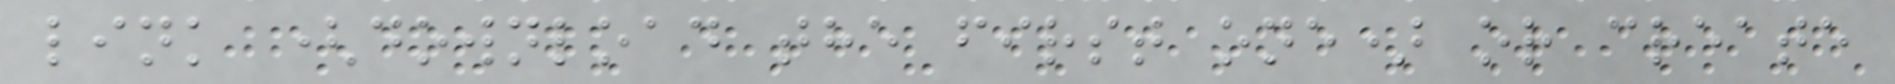link (download the first one) or create
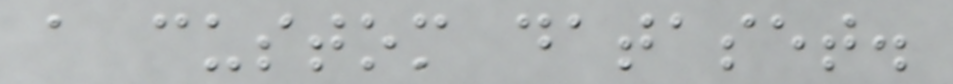a custom dataset.
